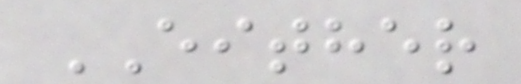EITHER
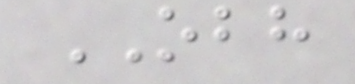OBH
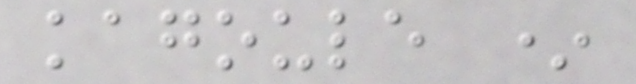kagoule *
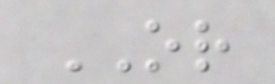OR
